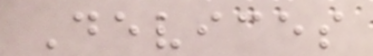Devices
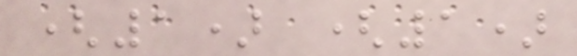(1) (1)
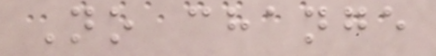No change
